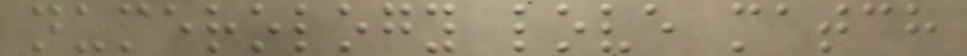numerology love match
